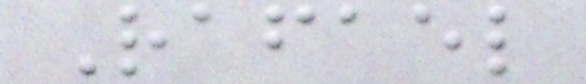Rafael
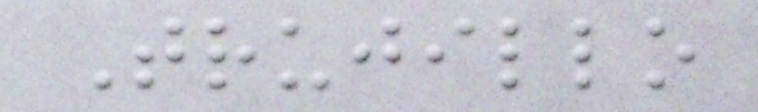Trujillo
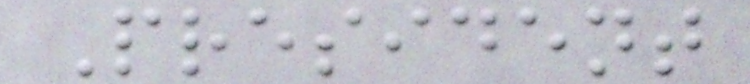President
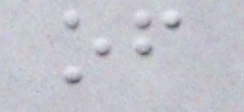of
